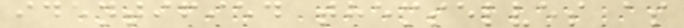identified themselves as
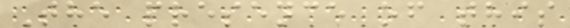The presence of this
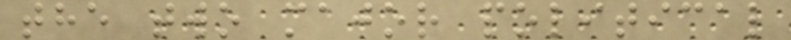the two major political
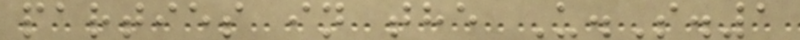parties in the U.S.1
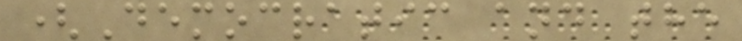(Democratic and the
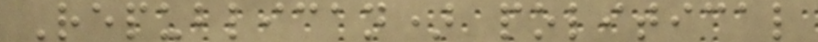Republican) political
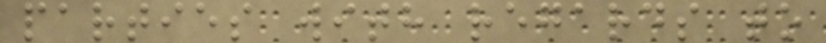parties with regards to
